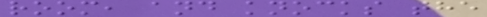room, and knocks the
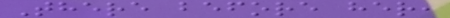There before her,
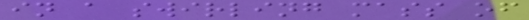in a swirling mass of
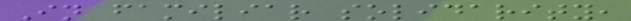In familiar solidarity,
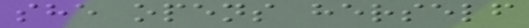she opens herself
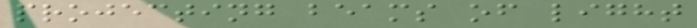projecting beams of light
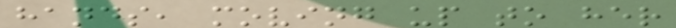hands, moving up to her
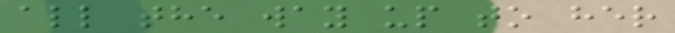all the way up to her
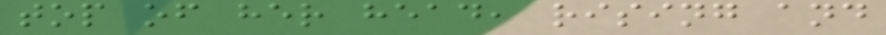top of her head, rising and
